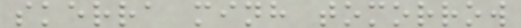skerra minh tomorrow
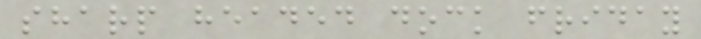sharp headed dock friday
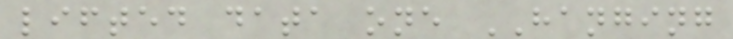lifted data one HANGING
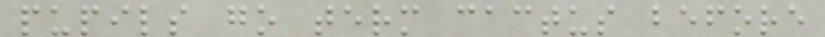pupils go term cactus before
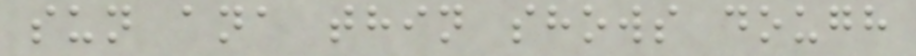sun ana thin shows dough
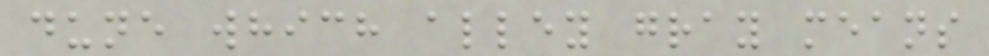dune which alley gray means
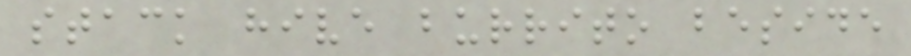stack hive burrito beside
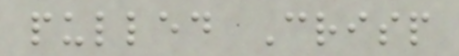pulled Crisp
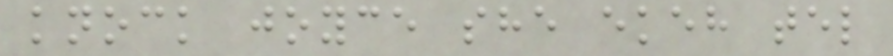knock joyce she ekeh tel
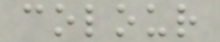colour
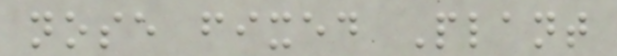nose fixed Plant
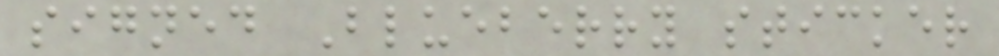signed Blueberry sticker
